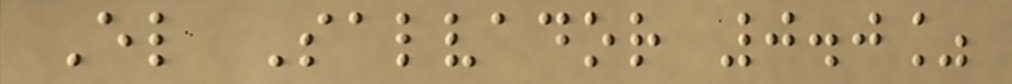El Salvador 0.0%
